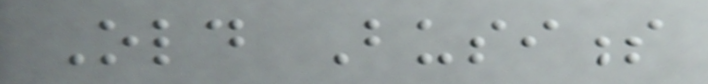Old Business
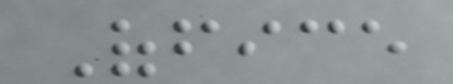Office
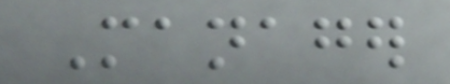Manager
